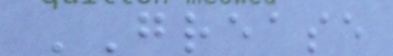GREASE
